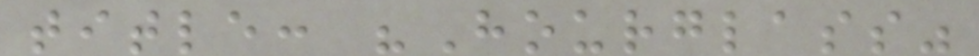title: "Hourglass"
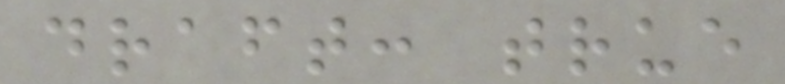draft: true
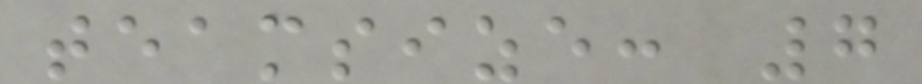teamsize: 7
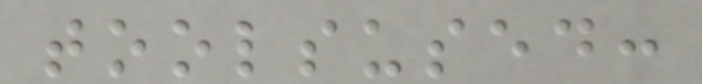toolsused:
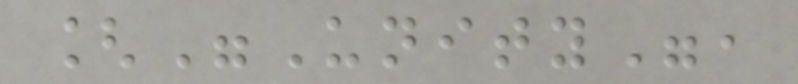["Unity",
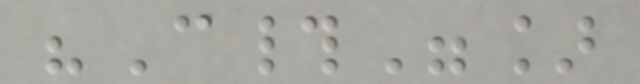"C#"]
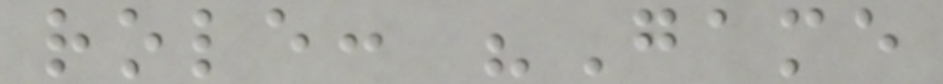role: "Game
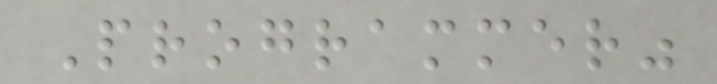Programmer"
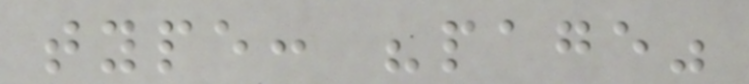type: "page"
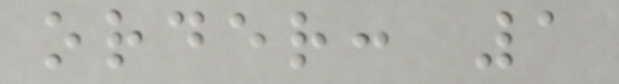order: 1
